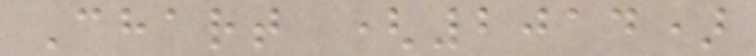Chart (2014)
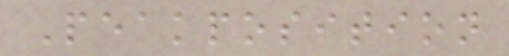Peakposition
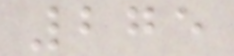275
